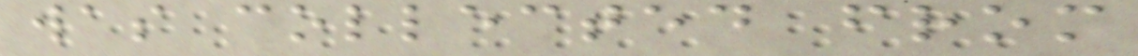was collected from
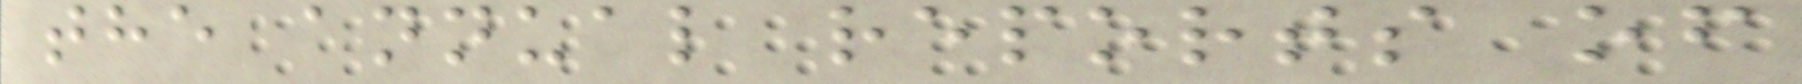the annual reports of
